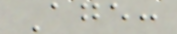Age:
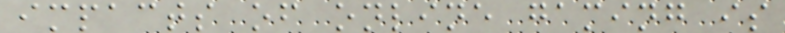impacts of online gaming is
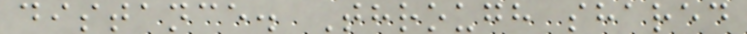distance. Through shared
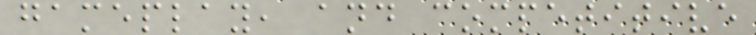gameplay, and competitive
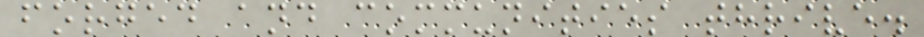forged and communities thrive.
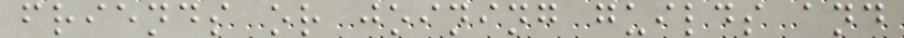friends or joining guilds and
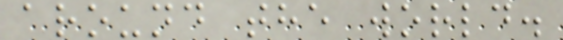around the world.
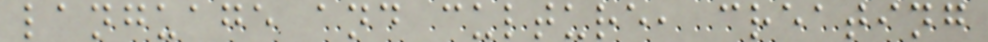language and culture, creating
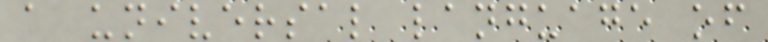a universal language of
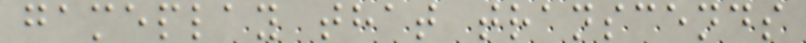gameplay that transcends
